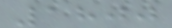1800
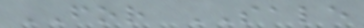FOR SALE
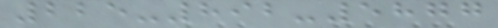225-892-5877
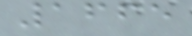1665
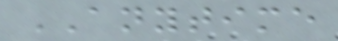ANYTIME
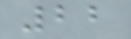22
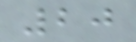20
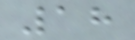18
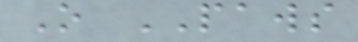O PAWS
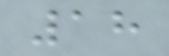18
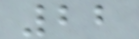22
